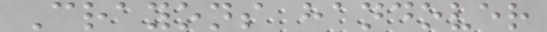Crayons handover
